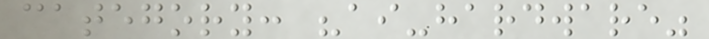category: "ai-hardware"
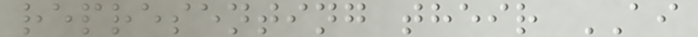representing their AI
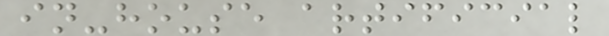in-house artificial
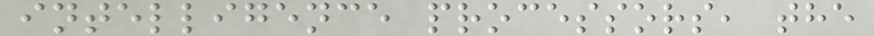intelligence processors, the
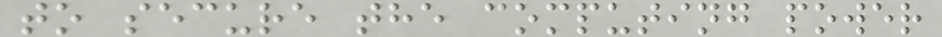to secure the computing power
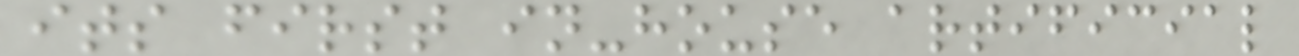its first in-house artificial
